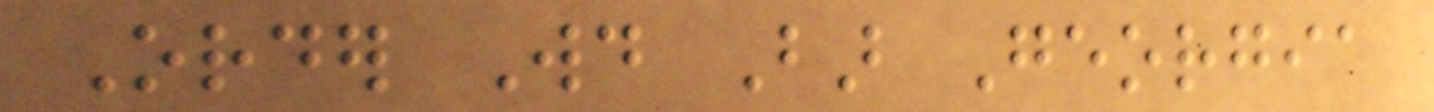Order Would Bar Georgia
